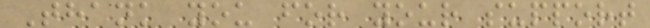Thank you for your support
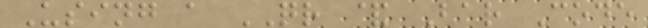Using a QR & Bar Code
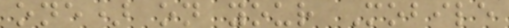one) on your Mobile
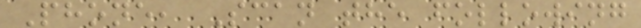Phone, Scan the following
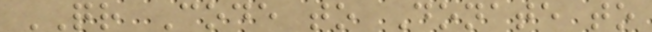QR Code to Donate to
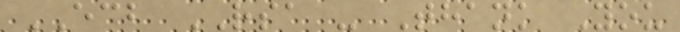ECB RSA - Thank You
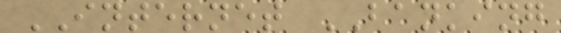INTERNET BANKING
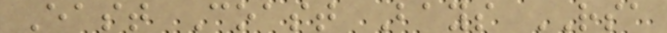East Coast Bays RSA
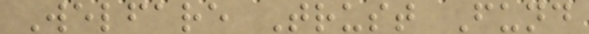Welfare Trust Fund
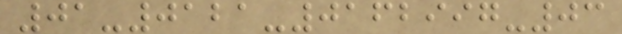01-0121-0162997-03
